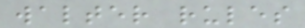walter rules
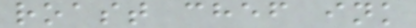roast chef ink
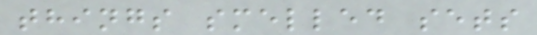things smelled sets
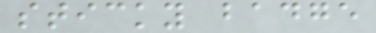sticky badge
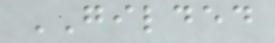GILDED
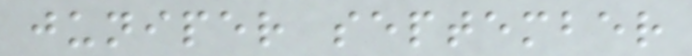juniper september
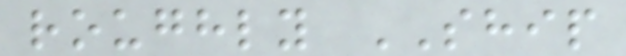roughly SHIP
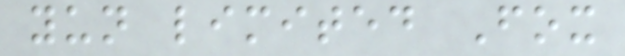yun limited Fox
